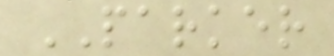PARKER
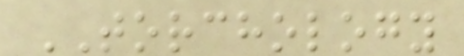TORCHOLOGY
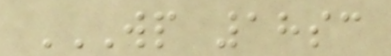WP 18SC
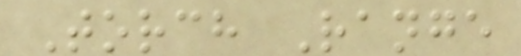Torch Range
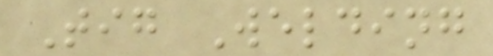Tig Welding
